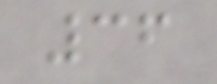36
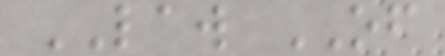LAW OF
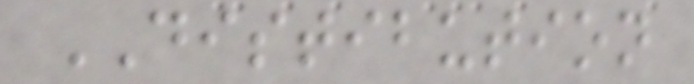DISTIBUTION
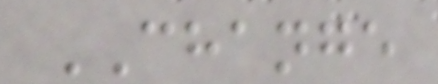CHANGE
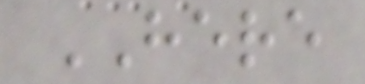HERE
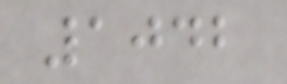1042
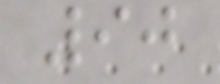90
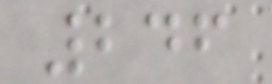246
